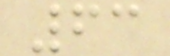63
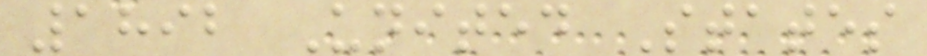1892 United States
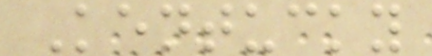Kentucky
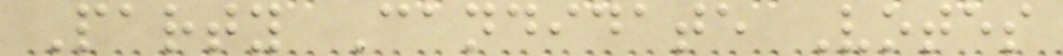Party Candidate Votes
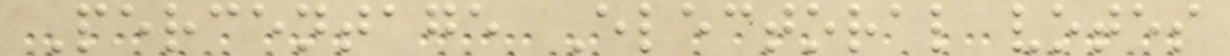Percentage Electoral votes
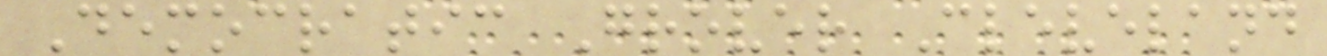Democratic Grover Cleveland
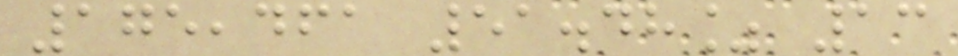175,461 51.48% 13
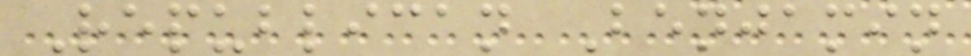Republican Benjamin
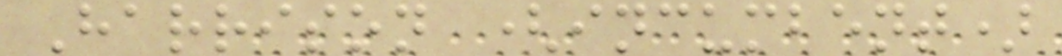Harrison (incumbent)
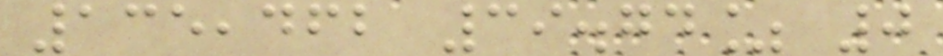135,462 39.74% 0
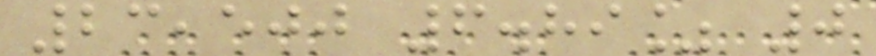23,500 6.89% 0
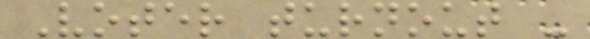Voter turnout -
